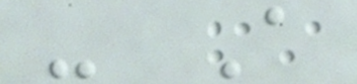- A
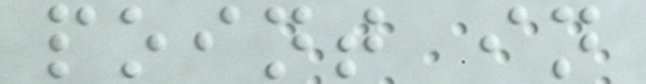point in
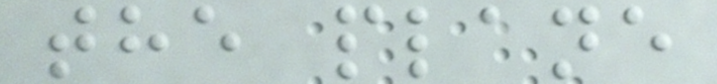the plane
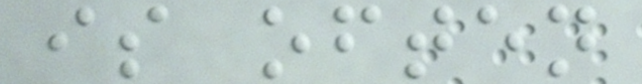is often
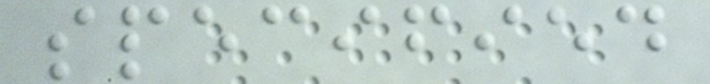specified
